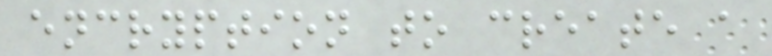encryption to create a
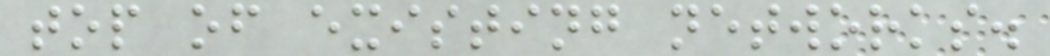top of existing networks.
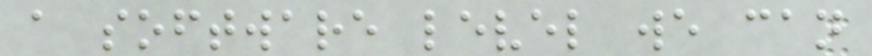a software level we can
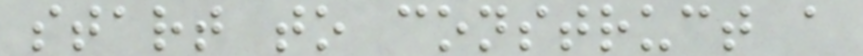start to construct a
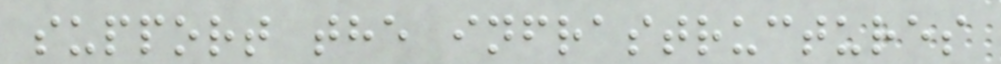support the infrastructures
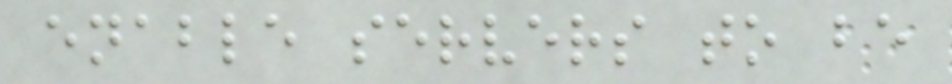enable servers to be
